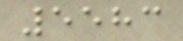5583
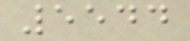5544
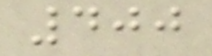400
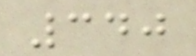340
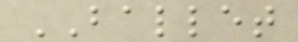BALLET
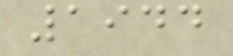1944
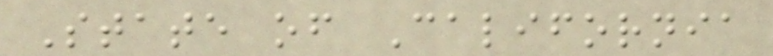State of California
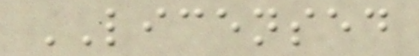LICENSED
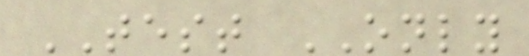TEST ONLY
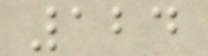124
